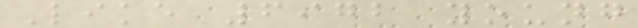Like 6972 young
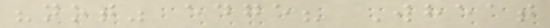"not" edge? Wheat
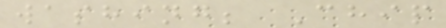washing; Chip
